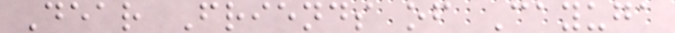Dear Friends of Cayuga
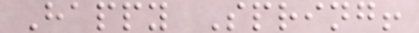Happy Spring!
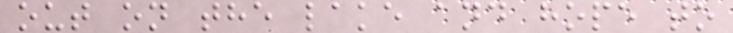out on the lake and hope to
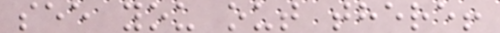see you out there!
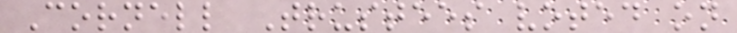Cornell Trustees voted on
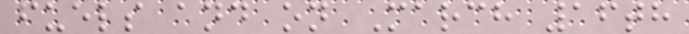fuels and on March 16th
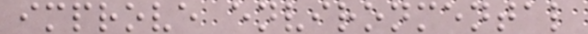improve environmental
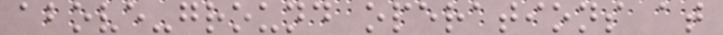above-ground operations at
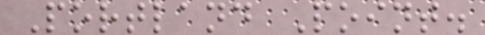Portland Point.
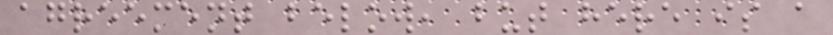agreement below, but here is a
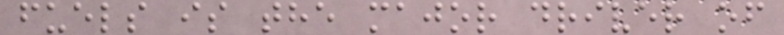fuels is the major driver of
